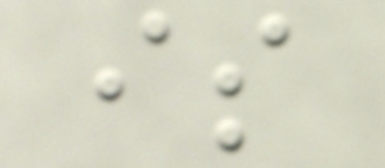is
